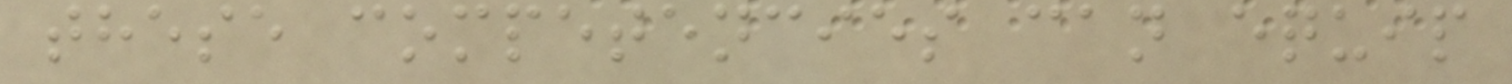these competencies can equip
